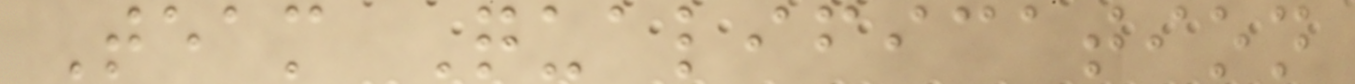Team Qualification
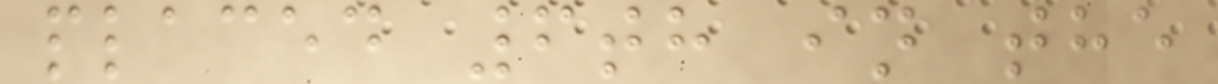placed 6th in the
